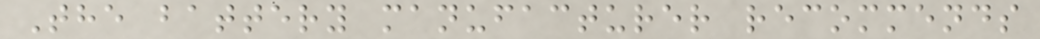The battery manufacturer recommends
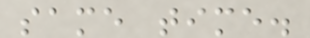same time.
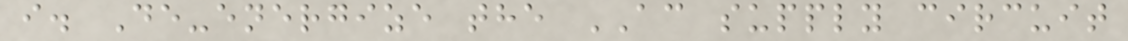i. De-energize the AC supply circuit
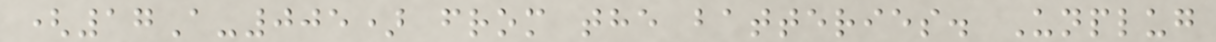(17A-005) from the batteries. Unplug
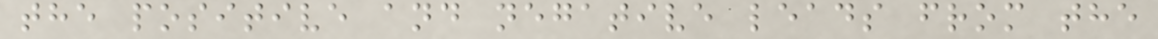the positive and negative leads from the
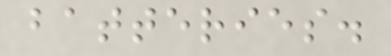batteries.
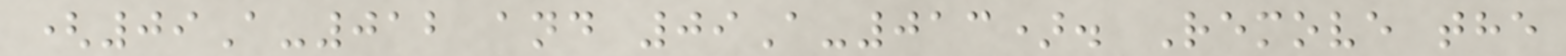(09A-012 and 09A-013). Remove the
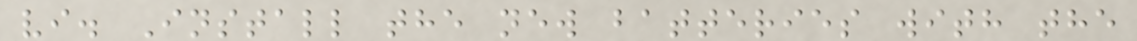vi. Install the new batteries with the
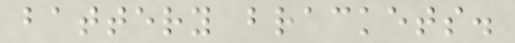battery brackets.
